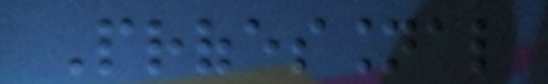Professional
